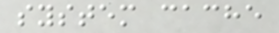system cache
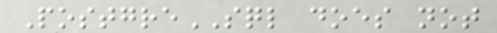PostgreSQL does not
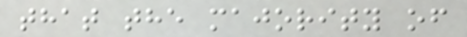that the majority of
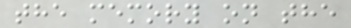the memory on the
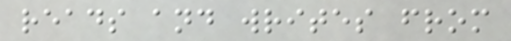reads and writes from
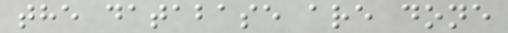the database are done
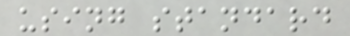using standard
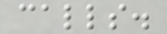calls.
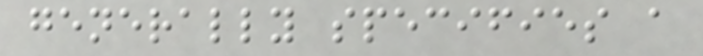generally specifies a
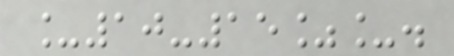_10-15%_.
